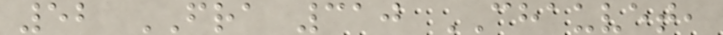52 FRA 310 CHAUVET,
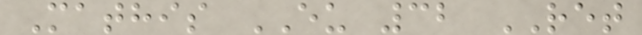Mathis EU 32 RET
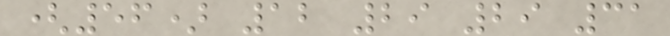(56) 12 29 29 31
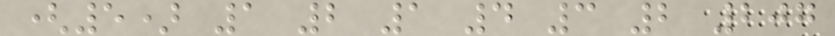(5) 1 2 1 4 3 2 207
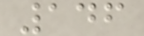146
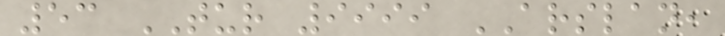53 TUR 9999 ARSLAN,
